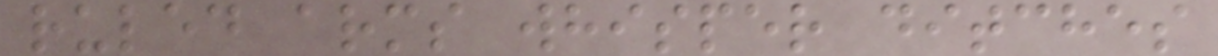ruled arms whisper ditches
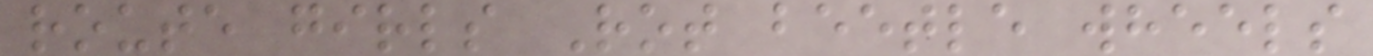route girls Rot beetle wheels
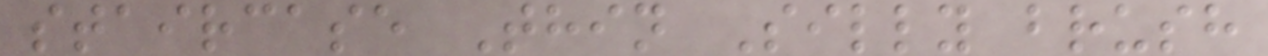staircase Thin Silly brush
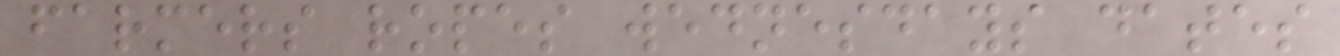farmers ropes wednesdays dates
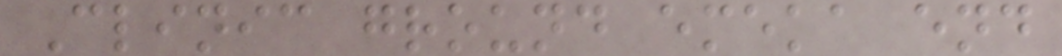Clinic ground emeka end
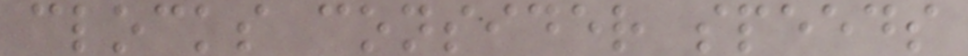clocks consider speeds
